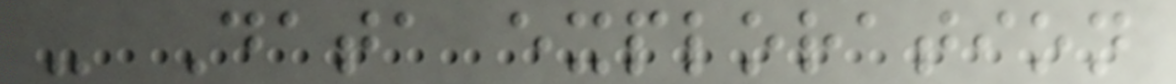- Data exploration
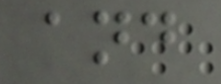and
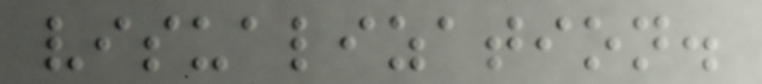visualization.
